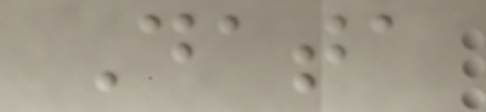Data
